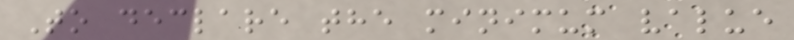To declare the minimum value
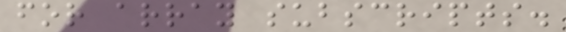for array subscripts.
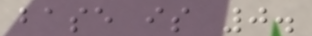base is 0.
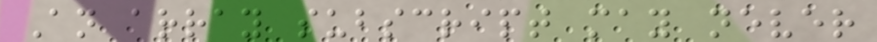An array subscript may never
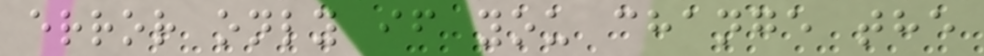error only if you change the
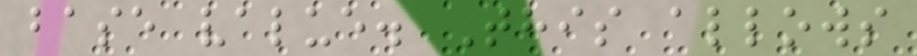base value. This allows
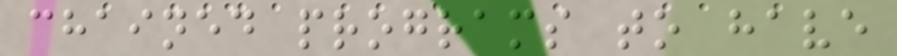chained programs to have
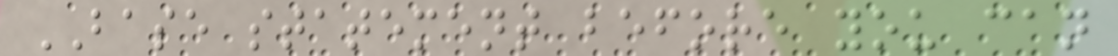BASE statement before you can
